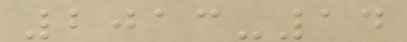2013-14
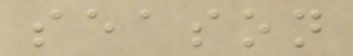season
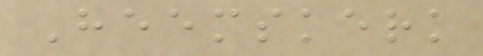Heemskerk
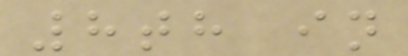8th in
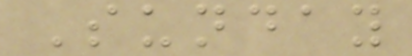Sunday
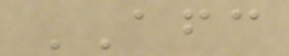AFC
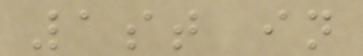1st in
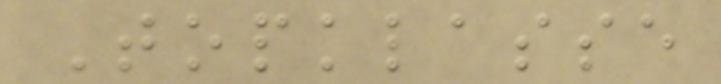Topklasse
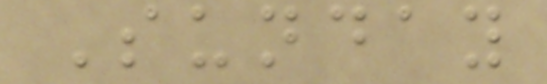Sunday
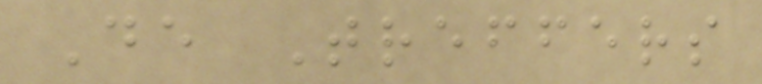De Treffers
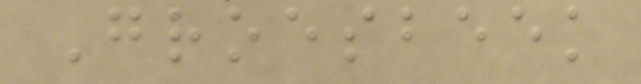Groesbeek
